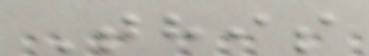This
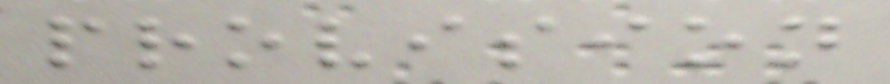provision
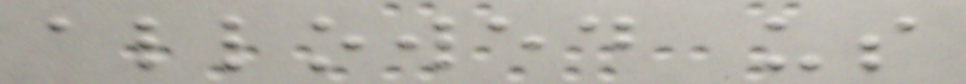allowed us
